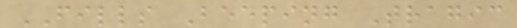FILLS Beeping Tragic
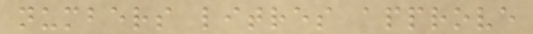numbers litres approve
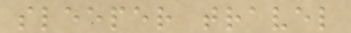sleeper travel
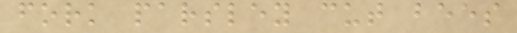fork parsley cut bees
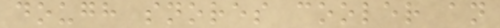dough snores cooler an
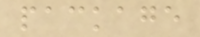package
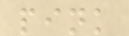pink
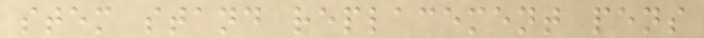stem stand replacement pens
